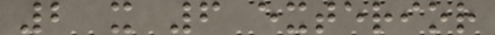2 x 6 exterior
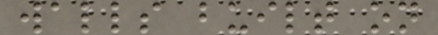walls built on
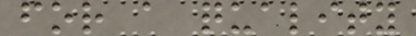for a quality
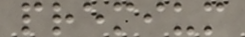premium
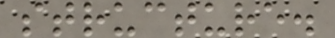structure.
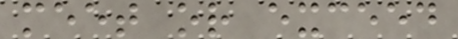meet or exceed
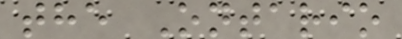the Ontario
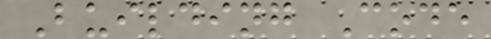Building Code
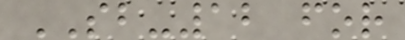SB-12 for
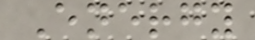Energy
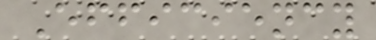Efficiency
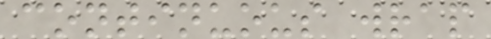continuous wrap
